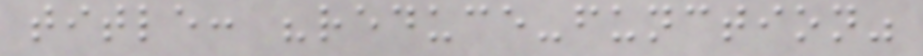title: "reduce-function"
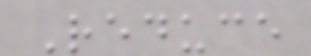Reduce
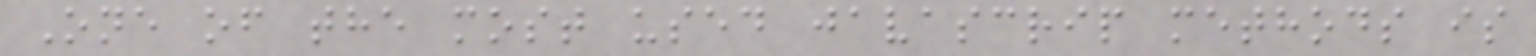One of the most used javascrip methods is
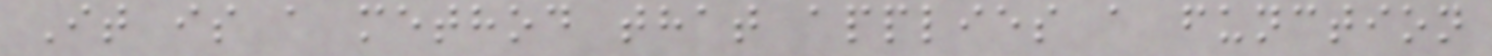It is a method that applies a function
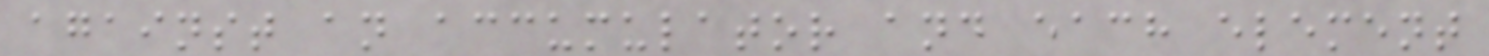against an accumulator and each element
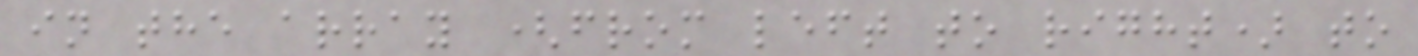in the array (from left to right) to
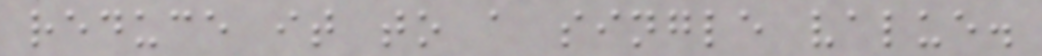reduce it to a single value.
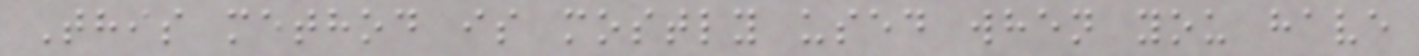This method is mostly used when you have
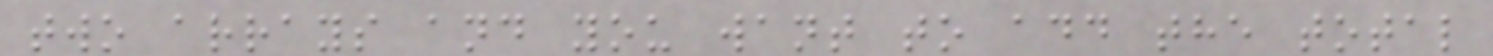two arrays and you want to add the total
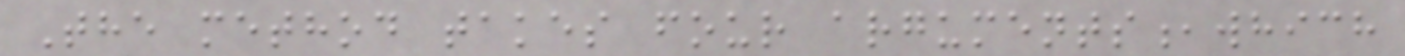The method takes four arguments,which
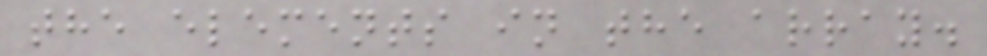the elements in the array.
